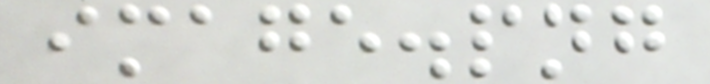image.png
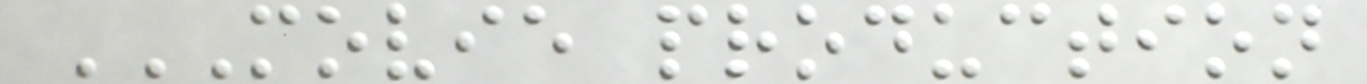MOVIE PRODUCTION
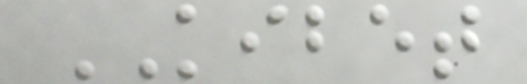KIBET
